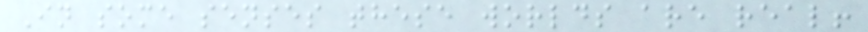In some senses these worlds are real!
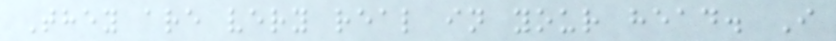They are very real in your head. I
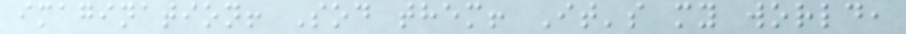imagination! Sod them! It's my world,
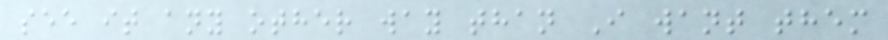see it any other way than I want them
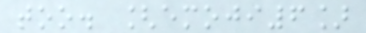too. [emoji6]
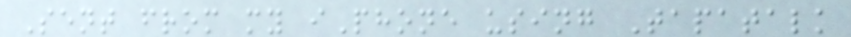Sent from my iPhone using Tapatalk
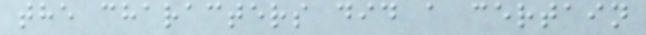the characters did a certain
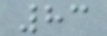83
